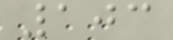103
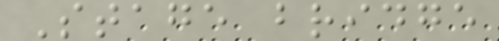Stage bridge
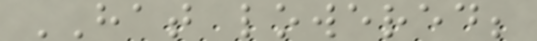HAT lowered;
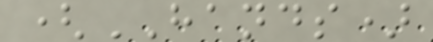(HANDS)
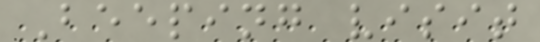Beeping visit
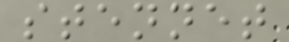stennet
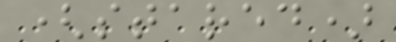(stared)
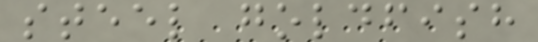steel goldfish
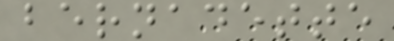bernadette
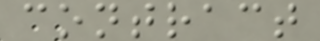contract
